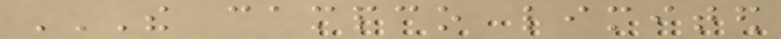THE CAMPCO LIMITED
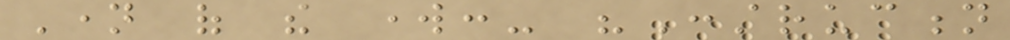Name of the work:- "Construction
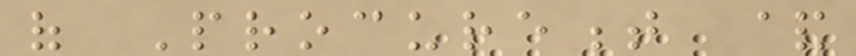of Procurement &
